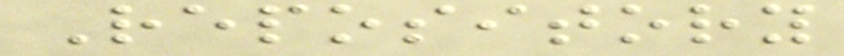Repository
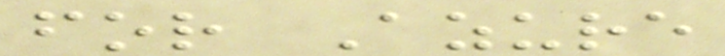for Azure
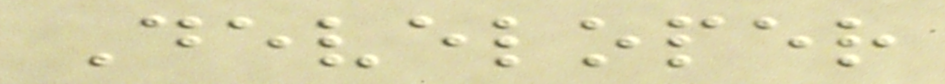Developer
